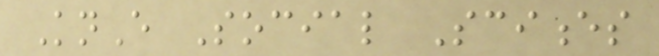KnE Social Sciences
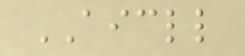AICLL
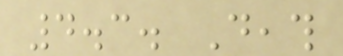4.3. Death
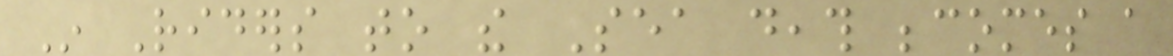In Riders to the Sea death becomes a
